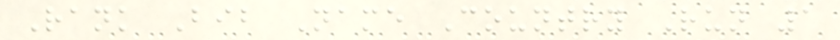Rank Bib Name Country Run 1
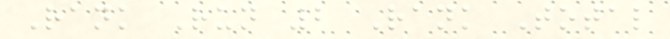Rank Run 2 Rank Total
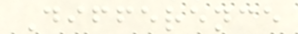Difference
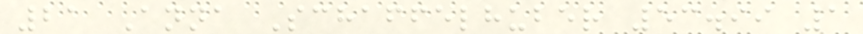21 Anna Schaffelhuber 53.99 1
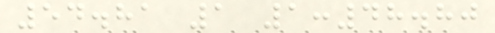54.81 1 1:48.80
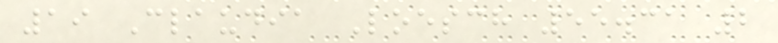19 Claudia Loesch 55.31 2
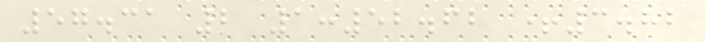57.31 2 1:52.62 +3.82
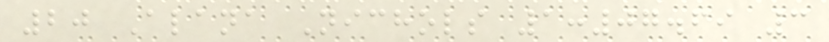20 Alana Nichols 1:07.69 3
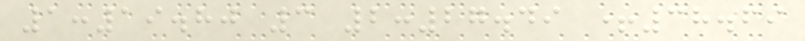1:19.80 3 2:27.49 +38.69
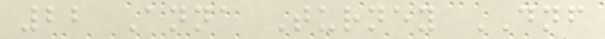22 Anna Turney DNF
